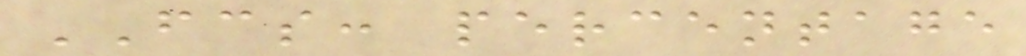FCS: percentage
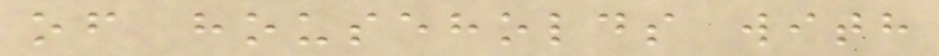of households with
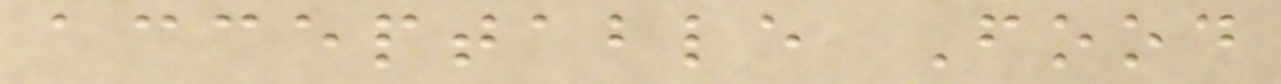acceptable Food
